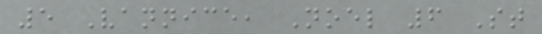5 Vannice, Noel 6 St
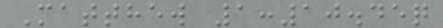Matthew 1:10.45q
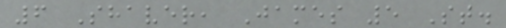6 Shaver, James 5 St.
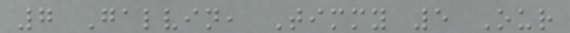7 Galvin, Timmy 5 Our
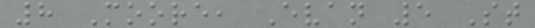8 Moore, Evan 5 St
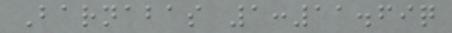Barnabas 1:11.69q
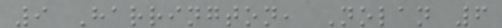9 Harrington, Nolan 6
